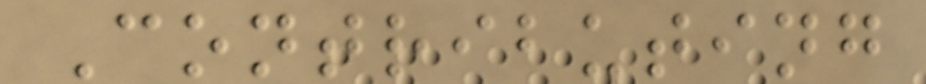Contributing
